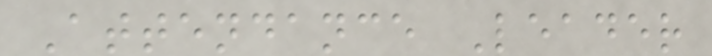Attendance Leader
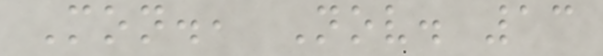Mon., Nov. 13
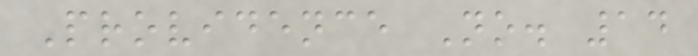Providence No. 14
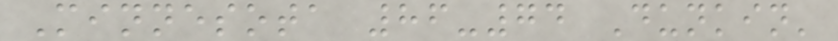Minnesota 86-74 Dunkin'
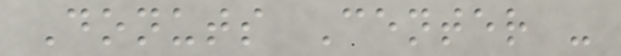Donuts Center -
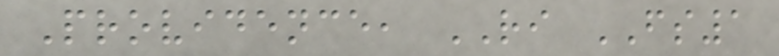Providence, RI FS1
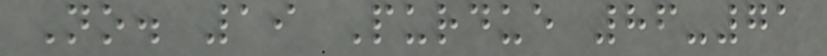No. 19 Purdue 86-71
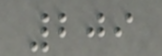209
